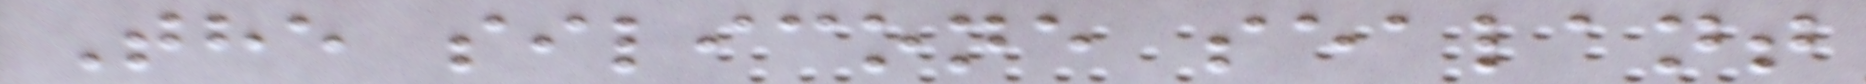The silicone sealant
